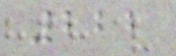222
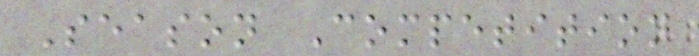Season Competition
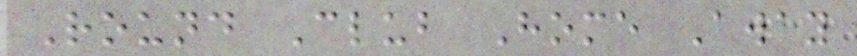Round Club Home Away
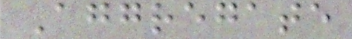Aggregate
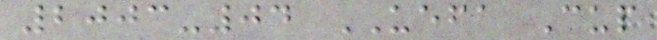2003-04 UEFA Cup
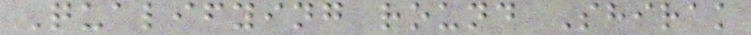Qualifying round Shirak
